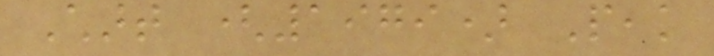Chart (1979) Peak
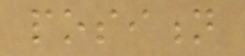position
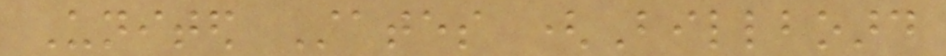United States (Billboard
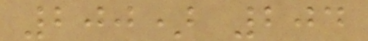200) 204
